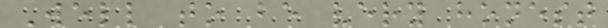Well to be very honest
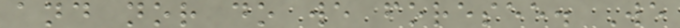and nor do we foresee. We
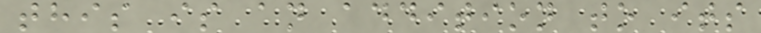this is an addition to its
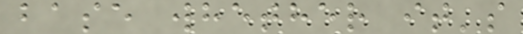base whether it's
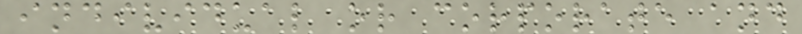individual or corporate and
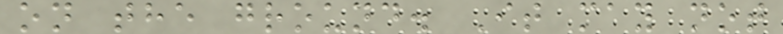on the ground. It may not
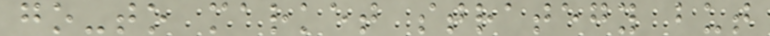go-to market strategy but
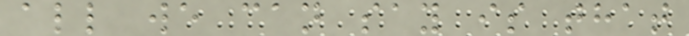all we can say is that
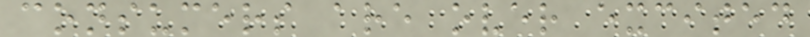consumers are over excited
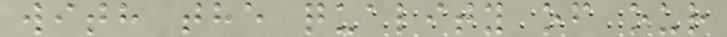with the quality of our
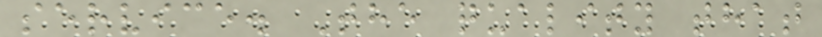service. The quality that
